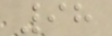98
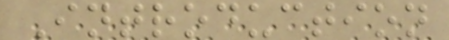Introduction
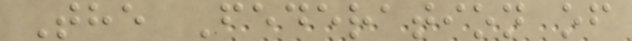The Federation of
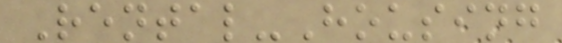Rental-Housing
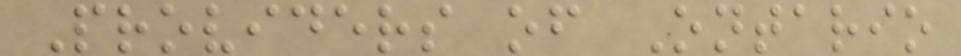Providers of Ontario
